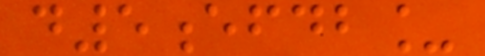d5efdb_
